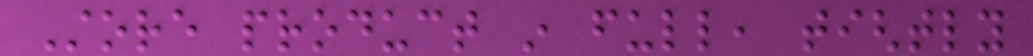Store product in full, tightly
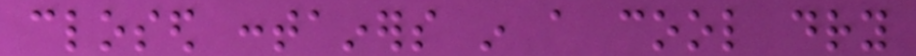closed containers in a cool dry
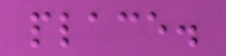place.
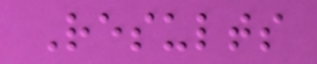Results
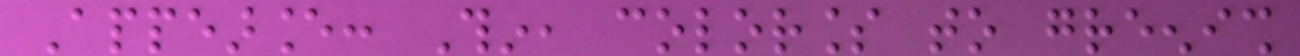Appearance: Thin, colorless to greenish
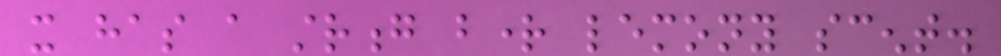it has a strong bright lemony scent.
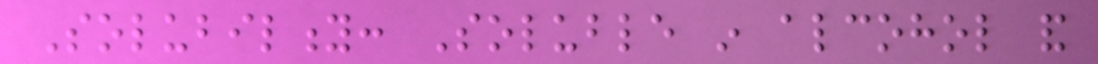Solubility: Soluble in alcohol and
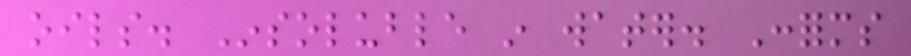oils. Insoluble in water. Conforms
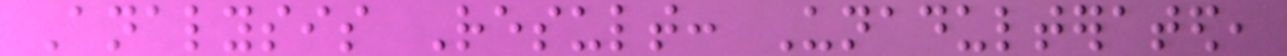Analysis Result: Unadulterated,
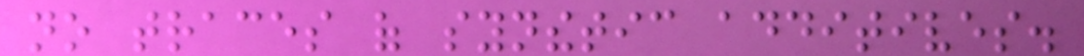no traces of synthetic additives.
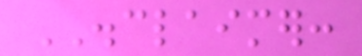DISCLAIMER:
